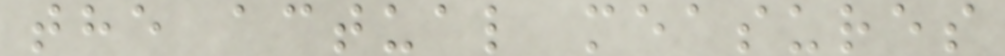the actual measures
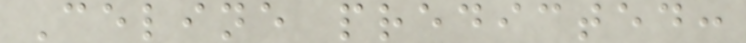Celine predicted:
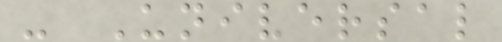- Universal
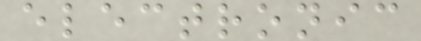electronic
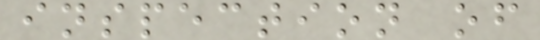inspection of
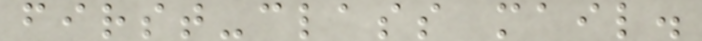first-class mail.
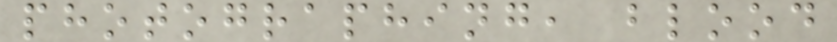photographing, blood
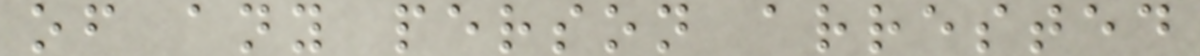of any person arrested
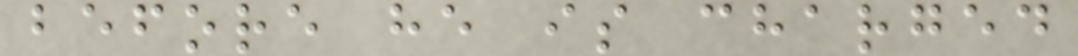before he is charged
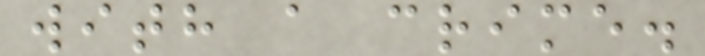with a crime.
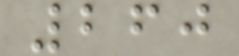260
